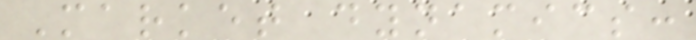Market dynamics:
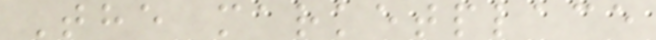The marketplace
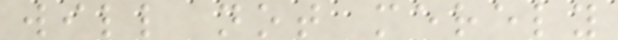will not merely
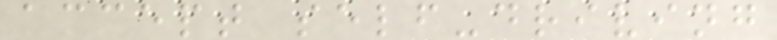accept self-driving
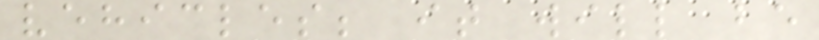vehicles; it will be
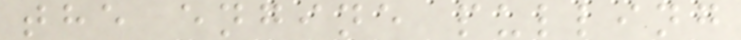the engine pulling
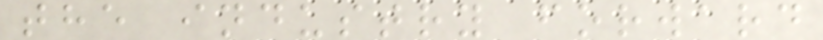the industry forward
